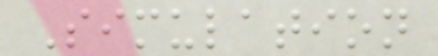Simulation
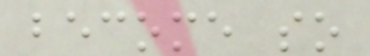become so
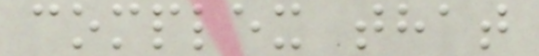complex that
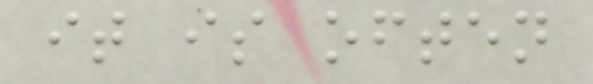it is often
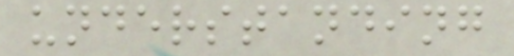understanding
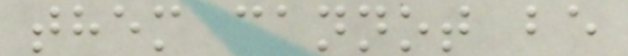them cannot be
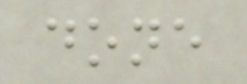done
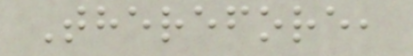Therefore,
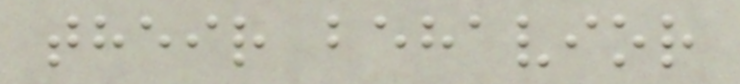their behavior
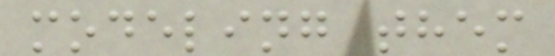modeling them
